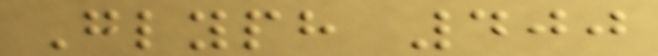Glyph 400
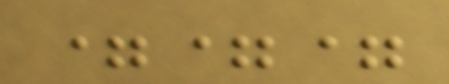===
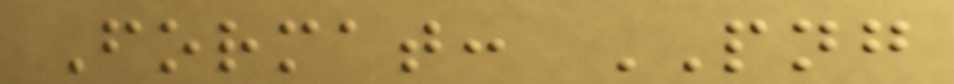Format: PNG
